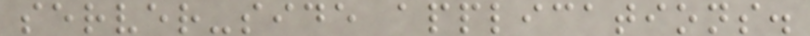server-side applications.
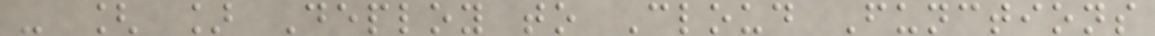- [ ] Deploy to Cloud Functions
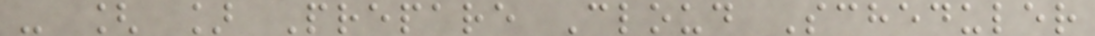- [ ] Prepare Cloud Scheduler
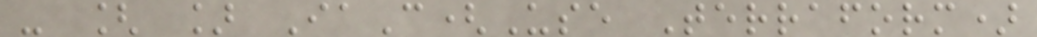- [ ] IaC(Use Terraform)
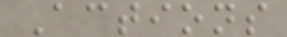Actions
